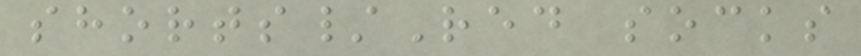shorts/Red socks
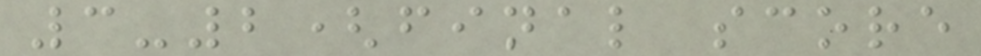3-2(final score
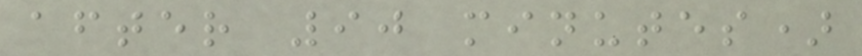after 90 minutes)
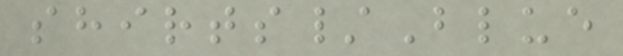shirts/Blue
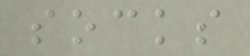socks
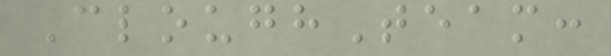CloughTeam:
